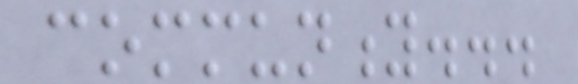community...
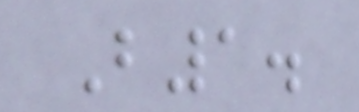B1.
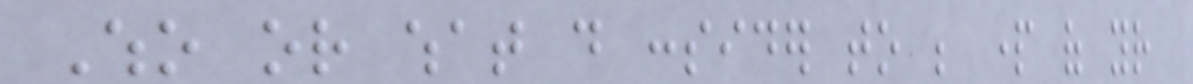Who or what do consider to be part of your
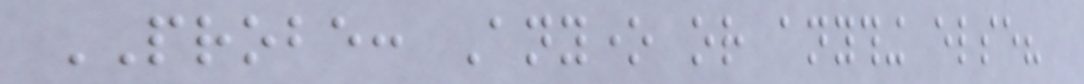PROBE: Anyone or anything else?
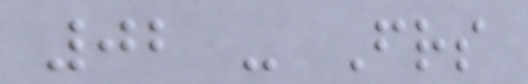02 - Friends
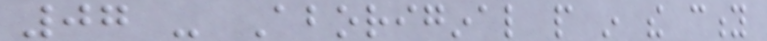07 - Aboriginal people in the city
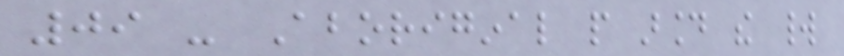09 - Aboriginal people around the world
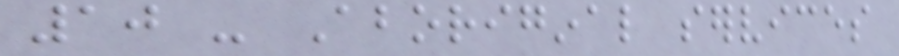10 - Aboriginal services
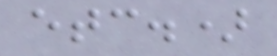etc.)
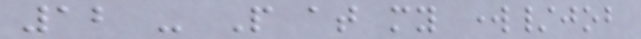12 - People at my work/job
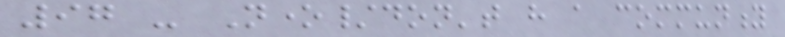97 - None/don't have a community
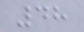48
